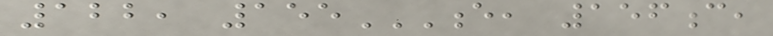122, 155E, 156C,
